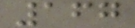167
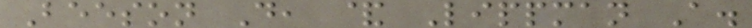Beeson D, & Lippman A.
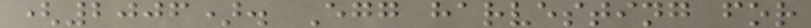(2006). Egg harvesting for
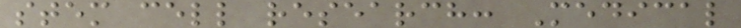stem cell research: Medical
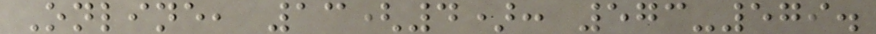Online, 13(4): 573-579.
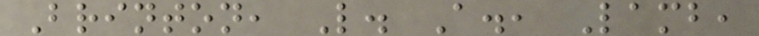Brinton, L. A., Lamb,
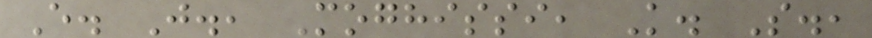E. J., Moghissi, K. S.,
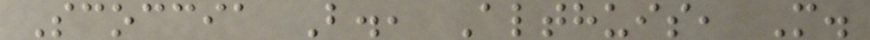Scoccia B., Althuis, M.
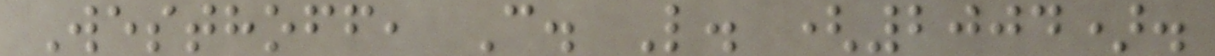Westhoff, C. L. (2004).
